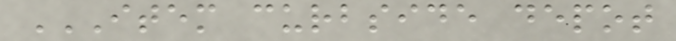ITEM CURBSIDE DEPOT
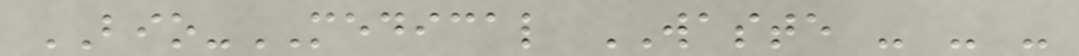BIO-MEDICAL WASTE - - -
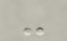-
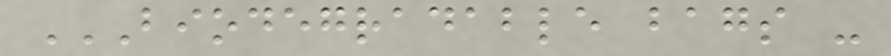BIODEGRADABLE BAGS -
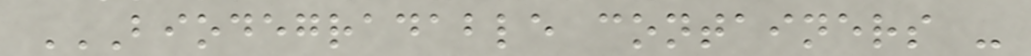BIODEGRADABLE CONTAINERS -
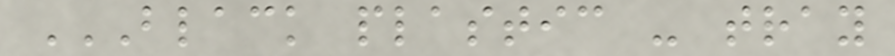BLACK PLASTIC - TRAY
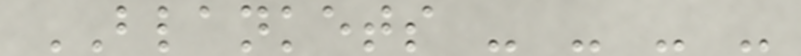BLANKETS - - - -
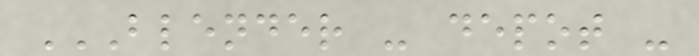BLENDER - DEPOT -
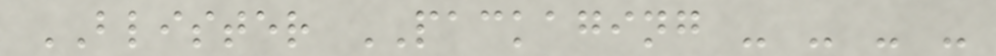BLISTER PACKAGING - - - -
